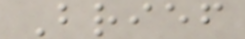Brief
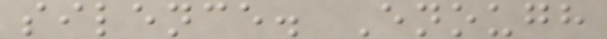silence. Enough
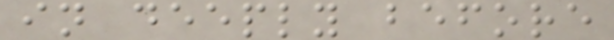in deeply before
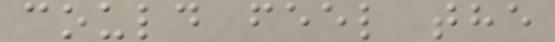could feel the
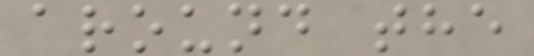around the
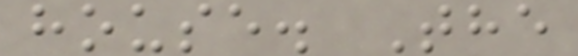house. The
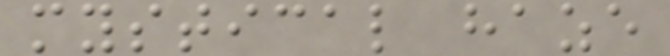mystical haze
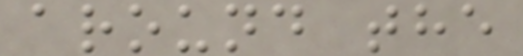around the
